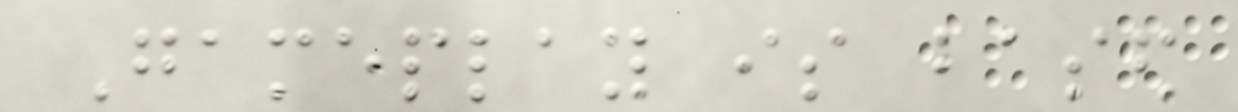Gameplay is based
